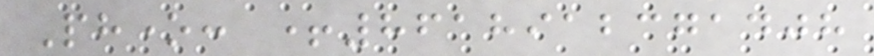Phone: +8618912371408
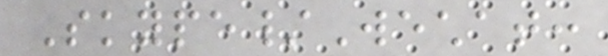Skype/Wechat:
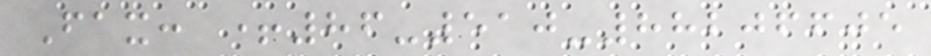Fax: +86-510-88206605
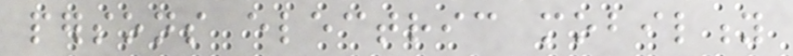persons electric mobility
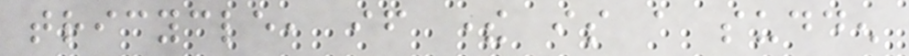tricycle, if there is a sudden
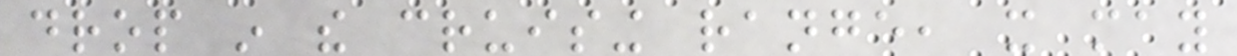drop in the cruising range, it may
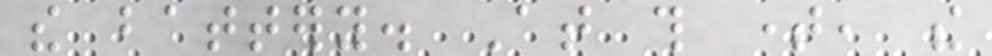the battery. At this time, the
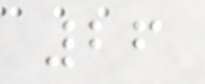26
